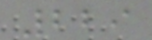229
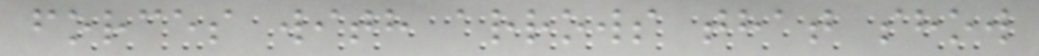forces with arrows that show
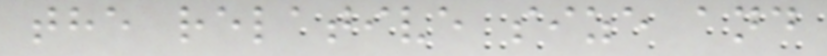the relative size and
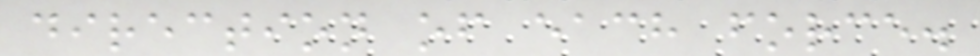direction of each force.
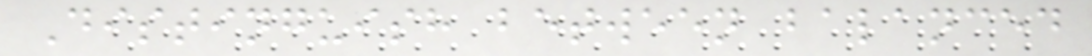Distinguish between balanced
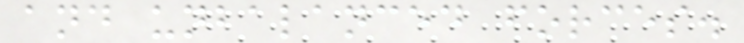and unbalanced forces.
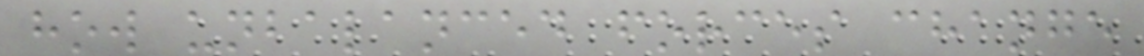how unbalanced forces change
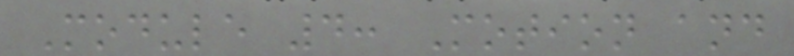Module 4: Motion and
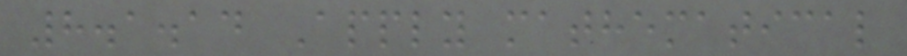8.1.14 Apply mathematical
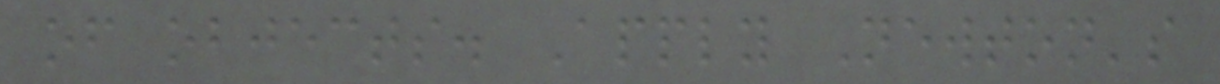of objects. Apply Newton's
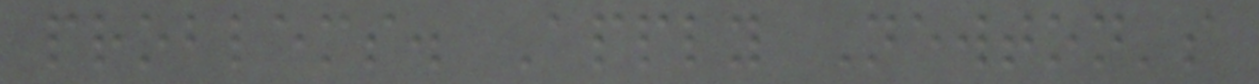problems. Apply Newton's
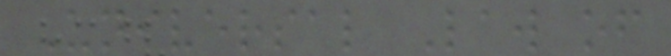Universal Law of
